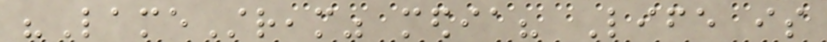"LameStream" media? Life is
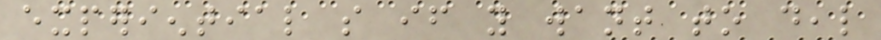experiential so if you want to deal
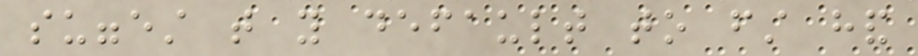suggest that you default to first hand
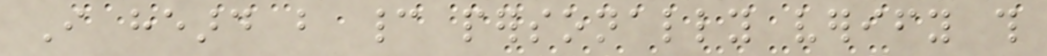I heard but cannot personally verify this
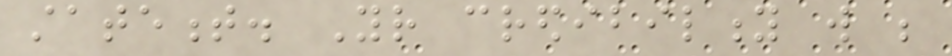statement. Your credibility will be
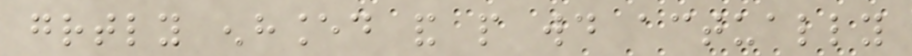greatly enhanced and people would actually
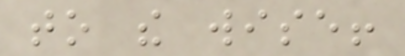to the wise!
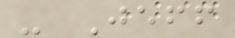- Jeff
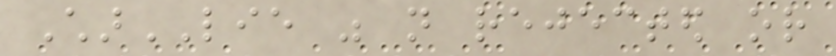CharLIE was not rejected or
